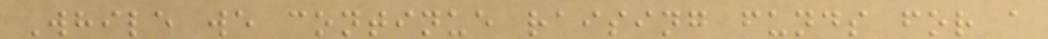While we continue raising funds for a
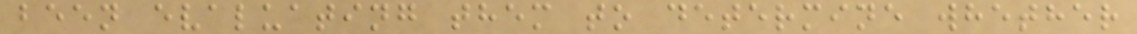been evaluating them to determine whether
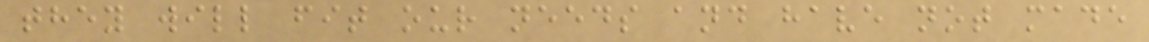they will fit our needs and have not made
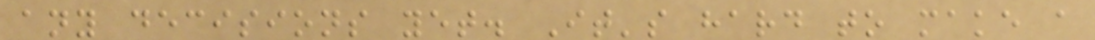any decisions yet. It's hard to make a
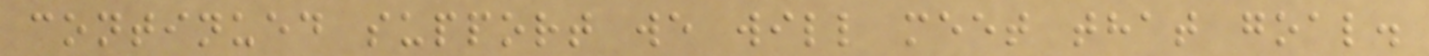continued support we will meet that goal.
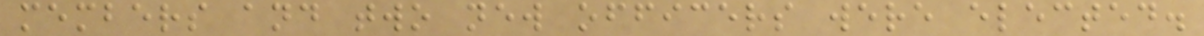members and two new officers were elected.
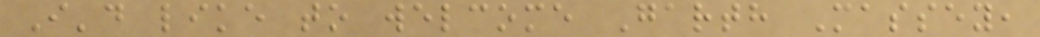I'd like to welcome Garth Massey,
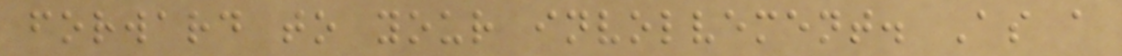forward to your involvement. As a
